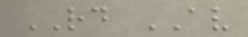RD AV
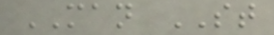MAN ST
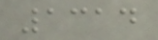1314
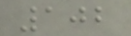102
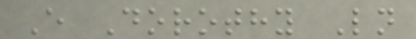E Dorothy Ln
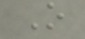O
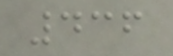436
